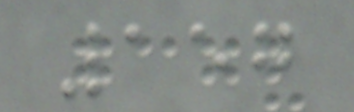157
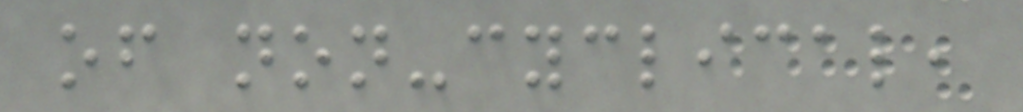of non-cyclical,
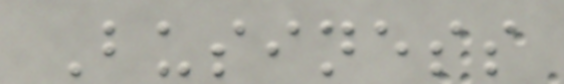Business
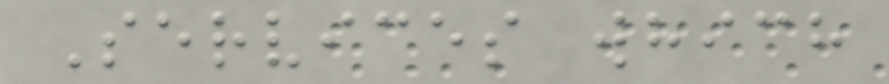Services which
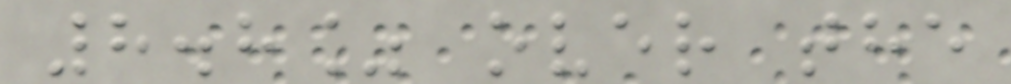8.8% over the
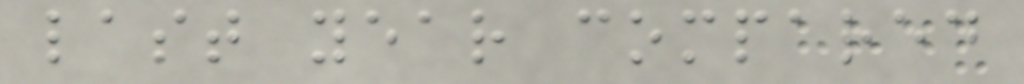last year compared
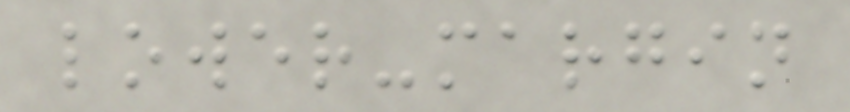lower-margin
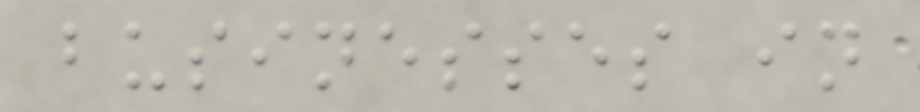businesses in
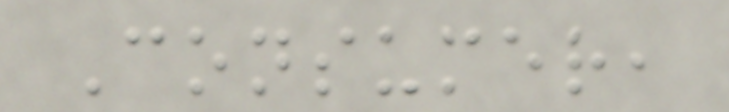Consumer,
